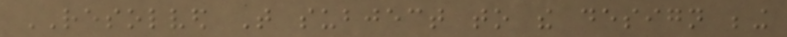RESOLVED That subject to the design being
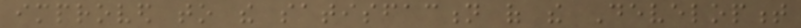improved to the satisfaction of the Development
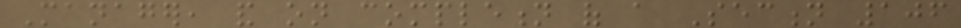Manager, and on completion of a Section 106
